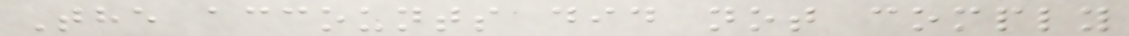The accounts did not comply
